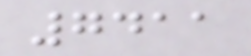7411
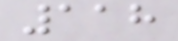118
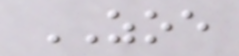ZOE
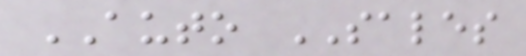AUTO SALES
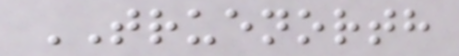TRUENORTH
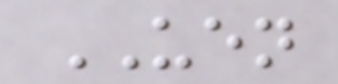UEN
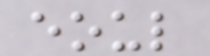eoul
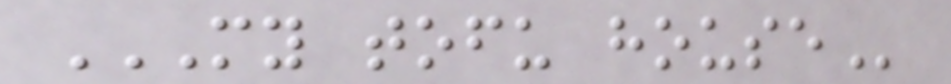MY TOFU HOUSE
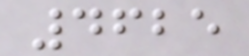4625
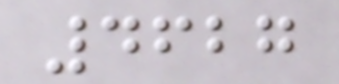4627
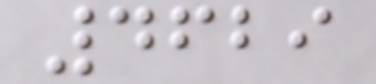4629
